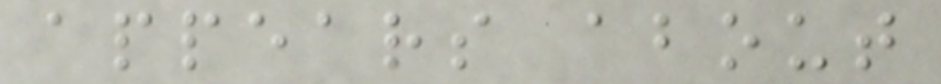appears about
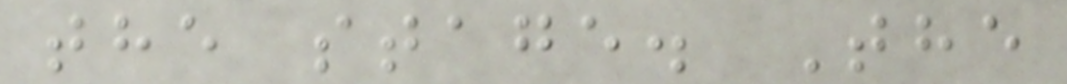the stage. The
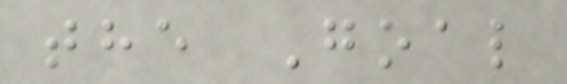the Goal
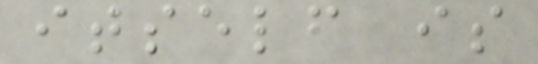itself is
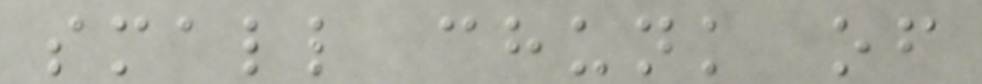small chunk of
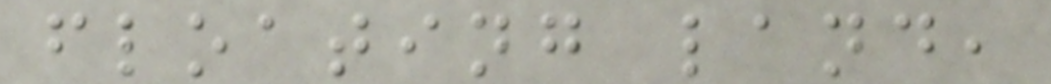floating land,
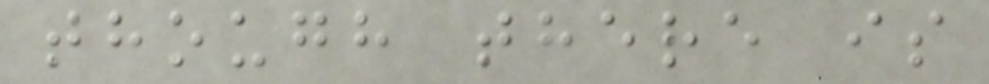though there is
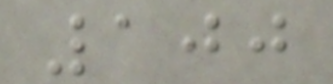100
